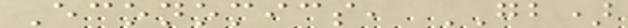Economics, GB)
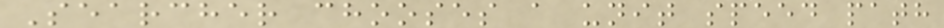Searcher chooses a unit speed path
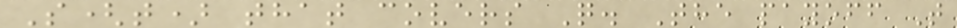S(t) that covers Q. The payoff T
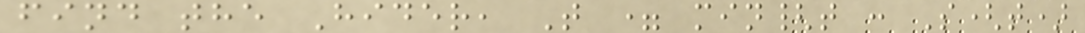find the Hider, T = min{t : S(t)
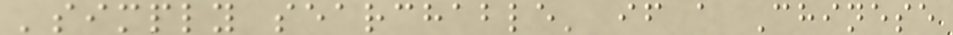'simply searchable' if a Chinese
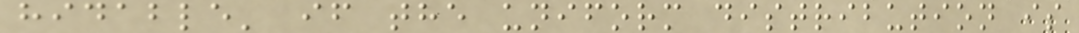hidable' if the uniform distribution is
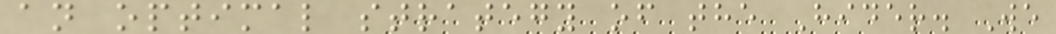an optimal strategy of the Hider. We
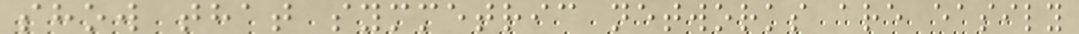show that symmetric networks are easily
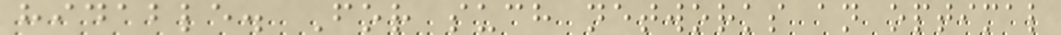hidable. For such networks an optimal
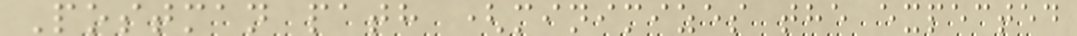Postman path (minimizes the expected
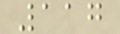117
